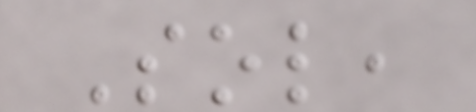Sol,
